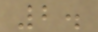2.
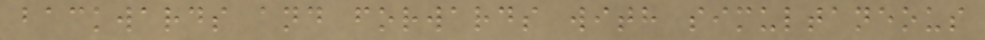backwards and forwards with simultaneous
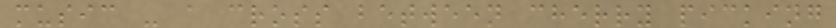music - a cross between cherry picking
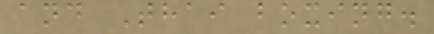and Thai boxing.
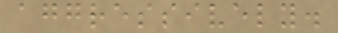aggressively.
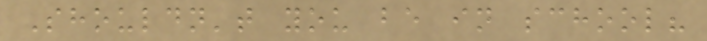Shouldn't you be in school?
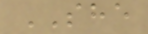SHE
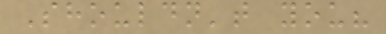Shouldn't you?
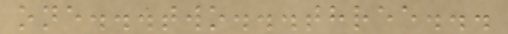one...two...three...
